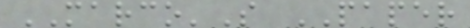MARCO'S PAPER
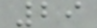29
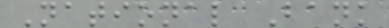National Bank
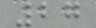27
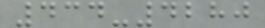434-4280
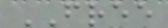FREE
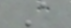A
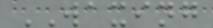WAXING
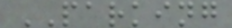PARKING
